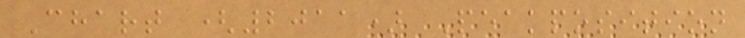Chart (2011) Peakposition
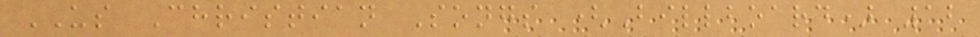US Christian Songs (Billboard) 12
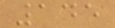145
